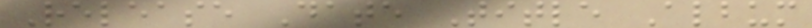Release Date Title Album
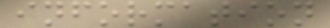information
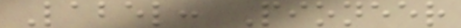Label: Pioneer
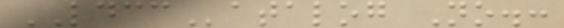LDCCatalog No.:
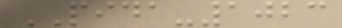PIDA-1023
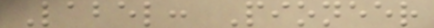Label: Pioneer
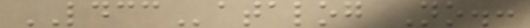LDCCatalog No.:
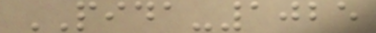PIDA-1025
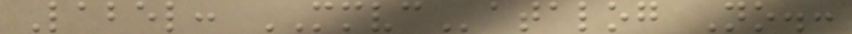Label: MMVCatalog No.:
